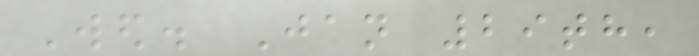Wed. Jan 29th,
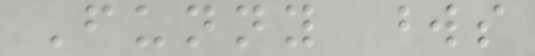Funny words
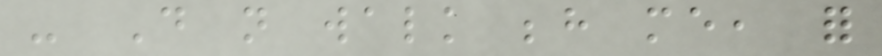- Do not walk behind me, for
